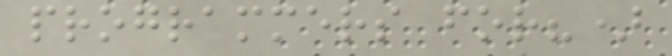programmers for?)
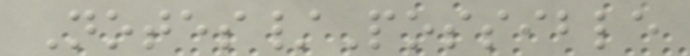Notes/Possible
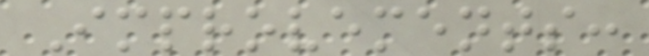Improvements:
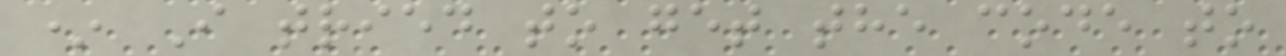* I tried to get the code to
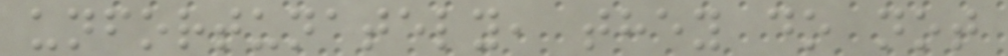unfortunately, they do not
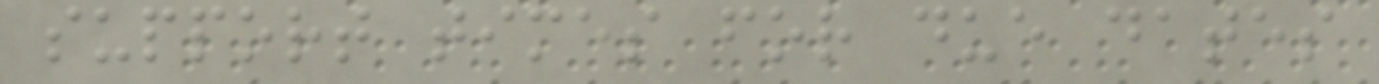support times for due dates
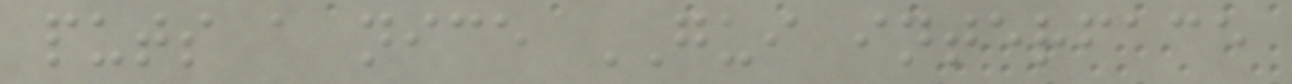puts a nice GUI interface
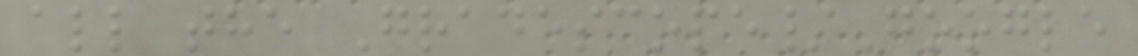all the Gradescope/Google
